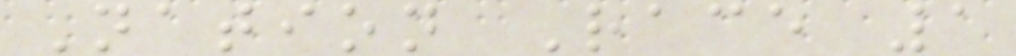Nation Race 1
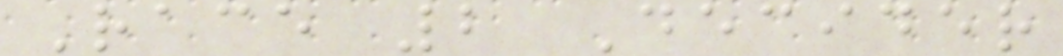Race 2 Decider
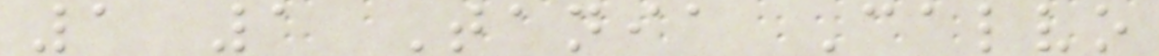1 1 Tania Calvo
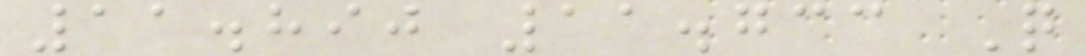11.890 11.733 Q
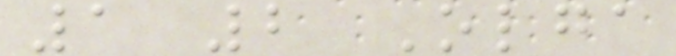1 2 Olga
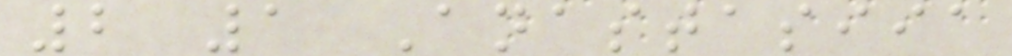2 1 Anastasiia
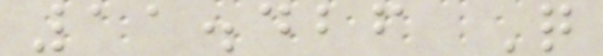11.426 Q
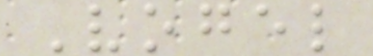Vogel
